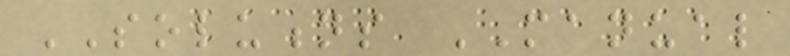SOLUTIONS MANUAL
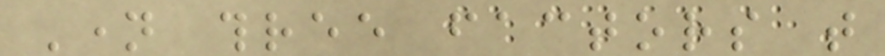Name three factors that
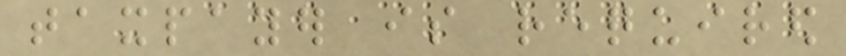taxpayer is required
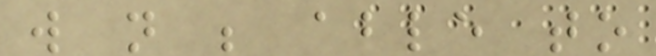will not be able to
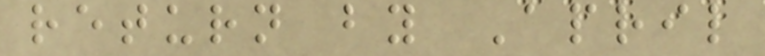return by April
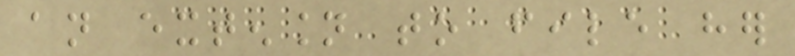an extension to file her
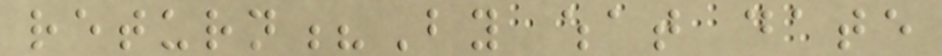return?By what date
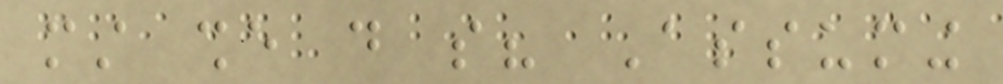must she do so? Assuming
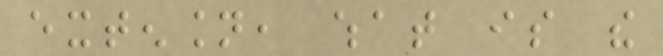extension, what is the
